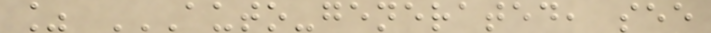% AUTO-GENERATED, SEE
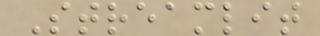Streamlit
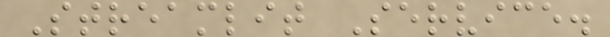Streamlit Service.
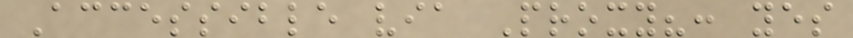Accessible via Proxy?: yes
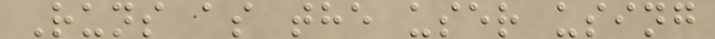Runs as the user using
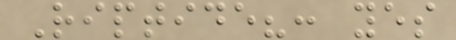Riptide?: yes
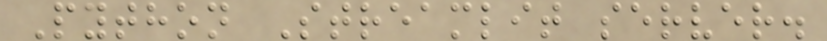Python Streamlit server.
